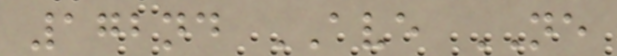172nd AVE NE
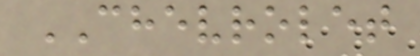CHEVROLET
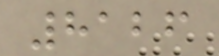8126
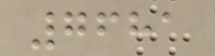7681
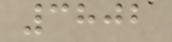3802
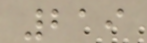219
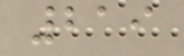219
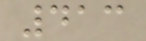413
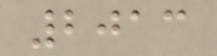2013
